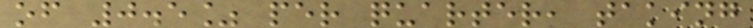of 0.5% per quarter, taking
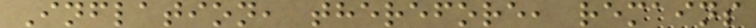Inflation, therefore, remains
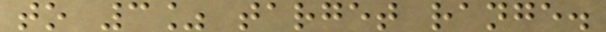to 3% target range.
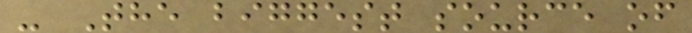- The biggest source of
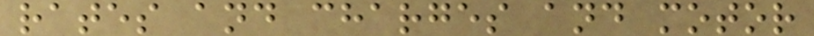rates and charges and motor
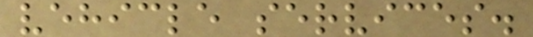vehicle services.
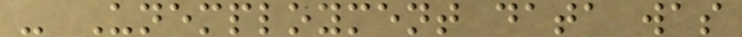- Unemployment data was
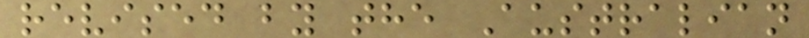revised by the Australian
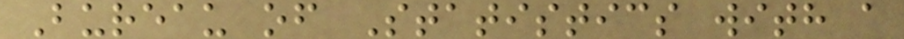Bureau of Statistics with a
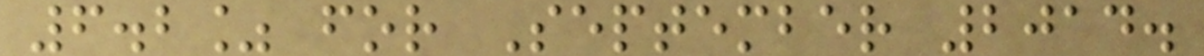6.2% for September 2014.
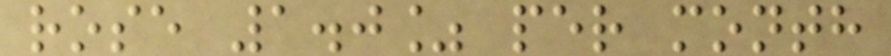rose 1.0% per month
